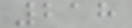218
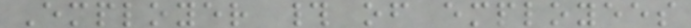Employer # of employees
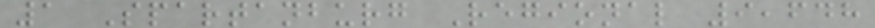1 Spartanburg Regional 9,648
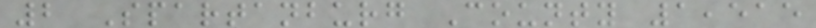2 Spartanburg County 1,515
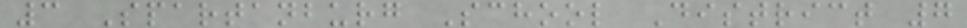3 Spartanburg School District 7
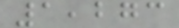1,273
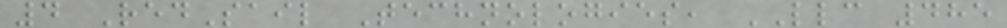4 RedSail Technologies, LLC 485
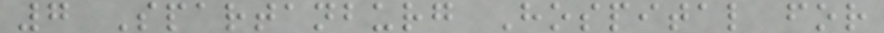7 Spartanburg Hospital for
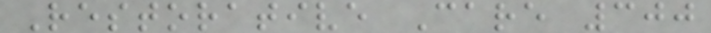Restorative Care 300
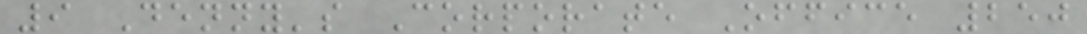9 Denny's Corporate Office 250
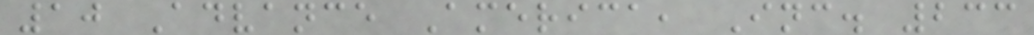10 Advance America, Inc. 233
